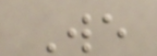We
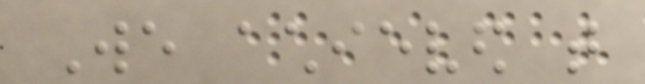We achieved that
